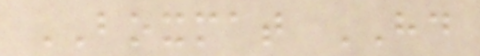BOXMAT HD
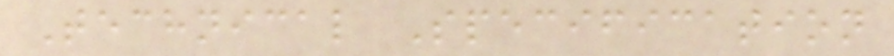Technical Specification
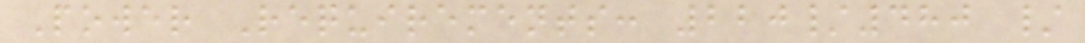Power Requirements: 220/480 /
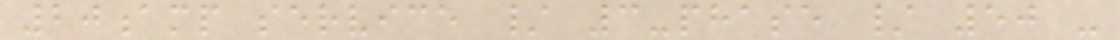20amp service / 3-phase / 50 -
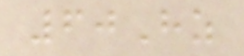60Hz
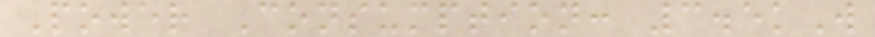Power Consumption: 3.5kW
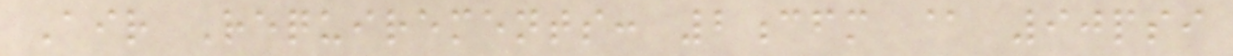Air Requirements: 2cfm @ 90psi
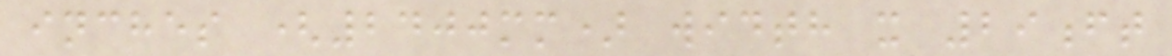inches (2400mm) width x 29ft
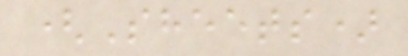(Sheets)
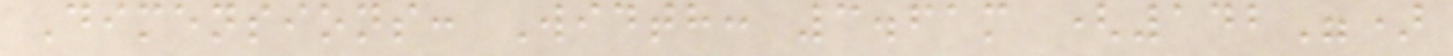Dimensions: Width: 3.61m (142")
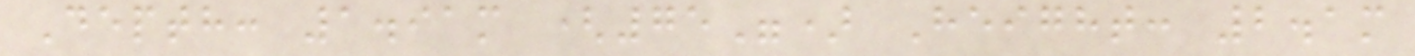Depth: 1.91m (75") Height: 2.1m
